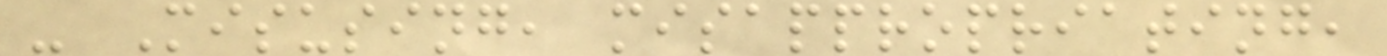- Misusing, misappropriating,
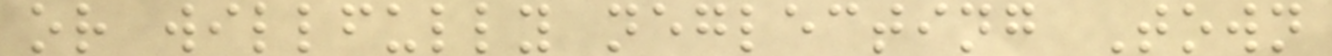or willfully neglecting Town
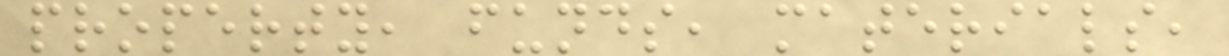property, funds, materials,
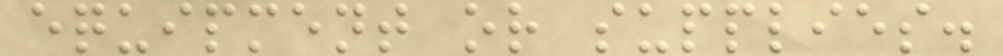equipment or supplies.
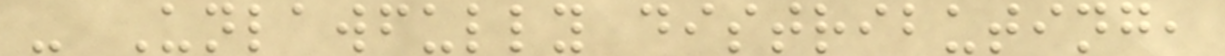- Unlawfully distributing,
